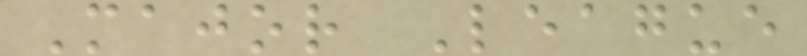Major League
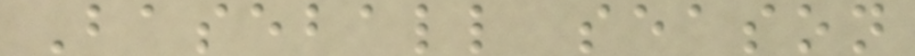Baseball season
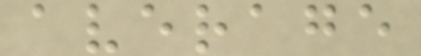average
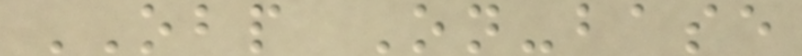OBP On-base
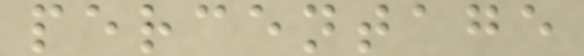percentage
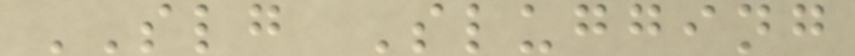SLG Slugging
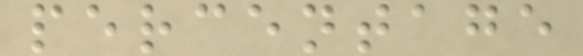percentage
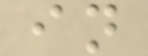in
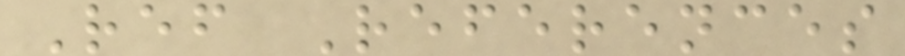Ref References
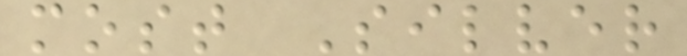most Silver
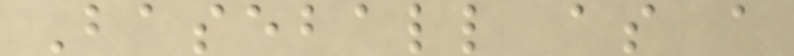Baseball as a
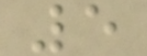5
